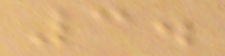3.
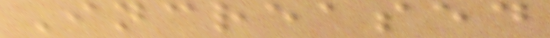Increased
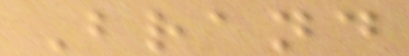Brand
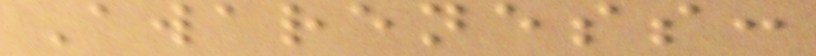Awareness:
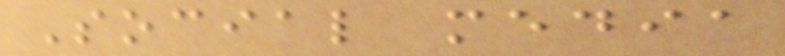Social media
